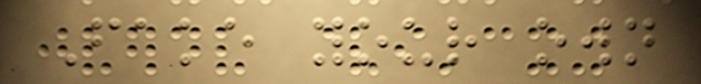Fake your own
